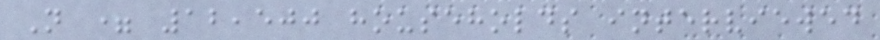N = 12,500 households interviewed
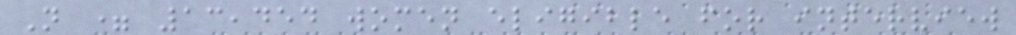N = 13,454 women eligible for interview
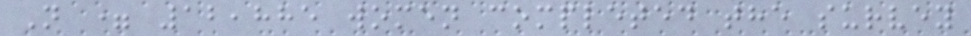N = 12,885 women completed the survey
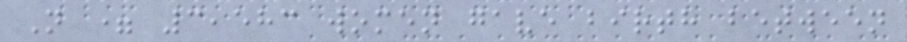N = 3,583 women gave birth between
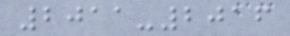2011-2016
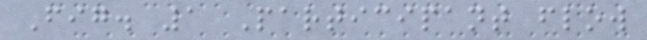Fig. 1 Participant flow
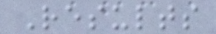Results
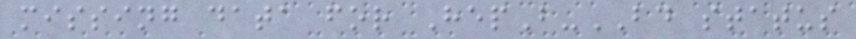missing data for HepB-BD status
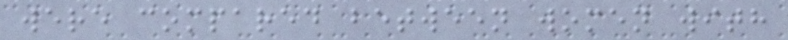were compared between women with
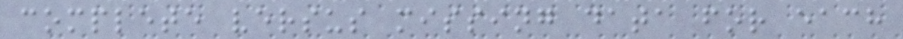complete versus missing data for each
